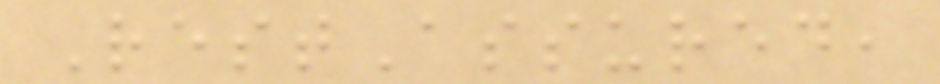RestAssured,
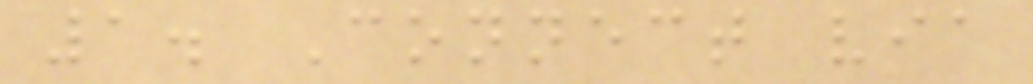1. Connect via
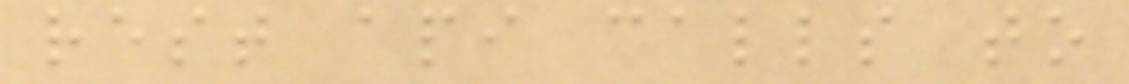rest api calls to
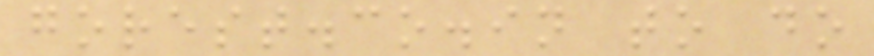gorest.co.in to do
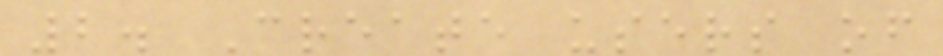2. Create users of
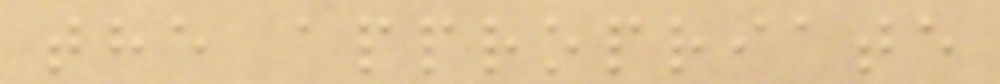the appropriate
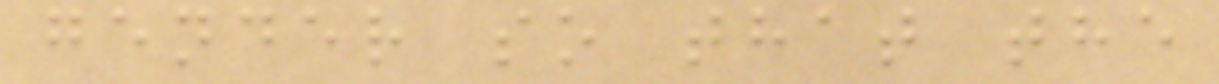gender so that the
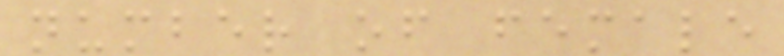number of female
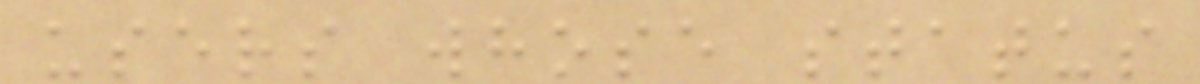users whose status
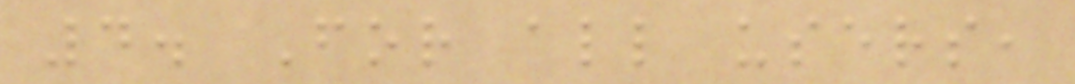4. For all users,
